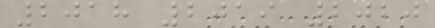2018 2019 2020
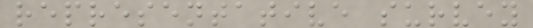representative survey
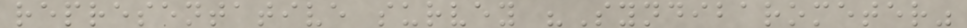representative survey "Syndibarometer"
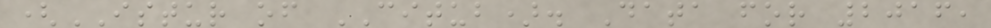(ISTUR of CITUB). Data for 2016,
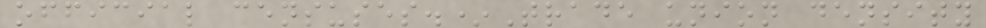official censuses.*Trade union density
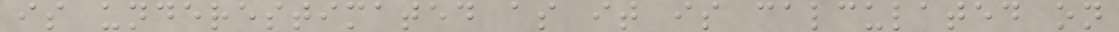is underestimated as it is calculated on
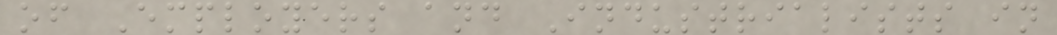of Employers and Industrialists in
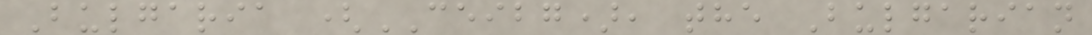Bulgaria (CEIBG), the Bulgarian
